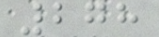278
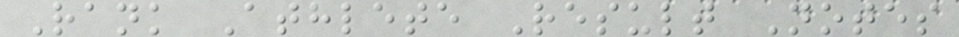Rank Athlete Result Notes
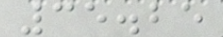35.25
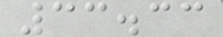33.33
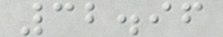32.96
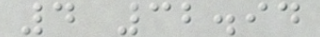4 32.94
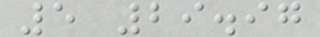5 29.97
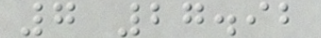7 27.92
